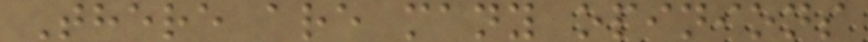There are many opinions
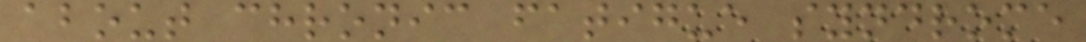about chronic fatigue syndrome
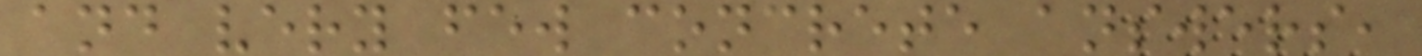and very few concrete answers,
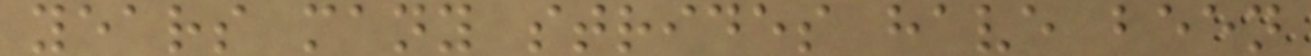years many strides have been
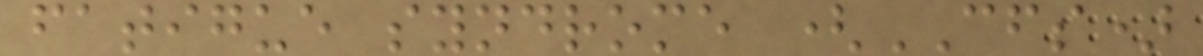fatigue syndrome (CFS)
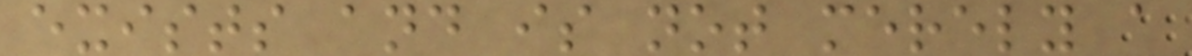exists and is not merely a
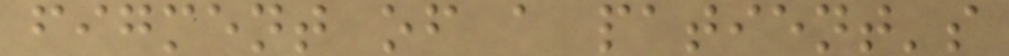figment of a patient's
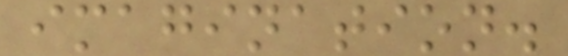imagination.
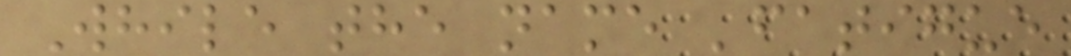While the name 'fatigue
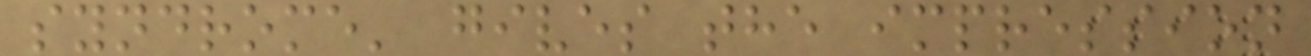syndrome' gives the impression
